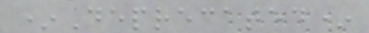*Deprecated*
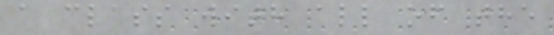a class with all of the
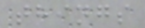things
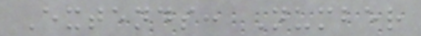Extends: Number
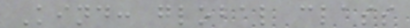Kind: global class
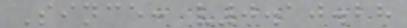Since: v0.10.28
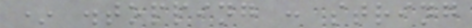* .topping : string
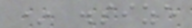* .size
